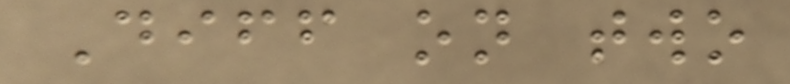Diff on two
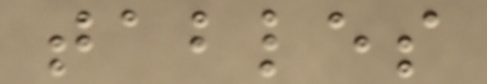tables
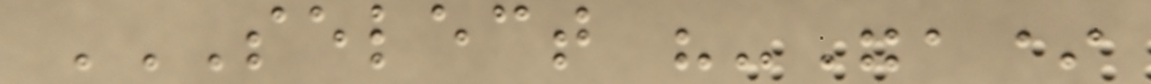SELECT "-",*
